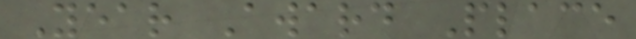Year Award Place
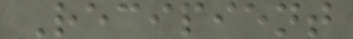Recipient
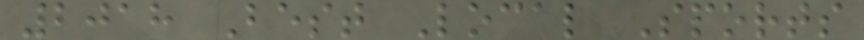2018 Best Local Sports
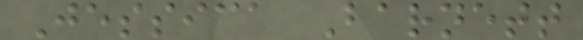Jessica Barnett
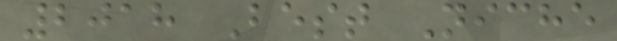2018 Best Niche
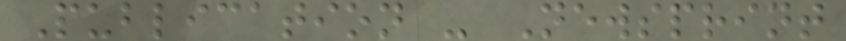Publication - Newsprint
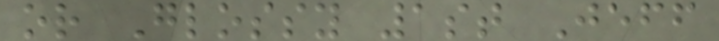or Glossy 1st Jeff
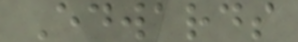Edwards
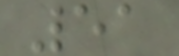51
